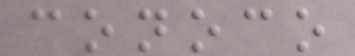conoco
